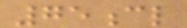75cl
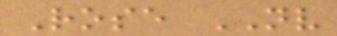Rose NV
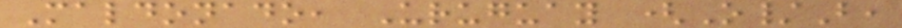Maldonado, Uruguay (O/B,
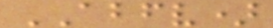ABFV)
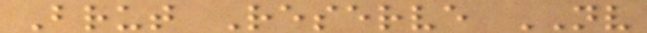Brut Reserve NV
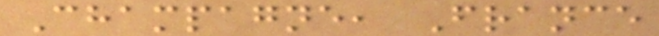Champagne, France
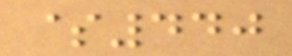$440
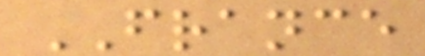FRANCE
